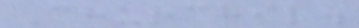Churchil.
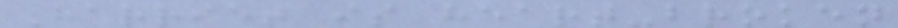Harriet is heart-broken
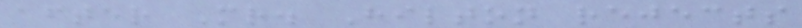after Mr. Hilton rejects
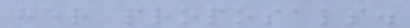her proposals.
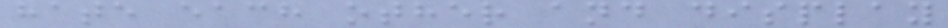hate each other and display
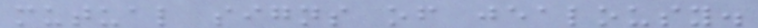mutual signs of jealousy.
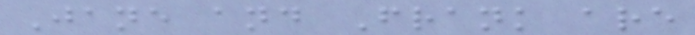Jane and Frank are
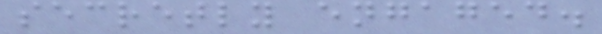secretly engaged.
